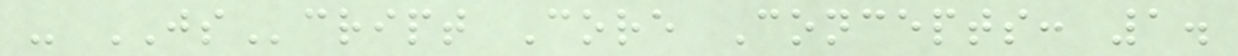- JScript Core Concepts: 1.
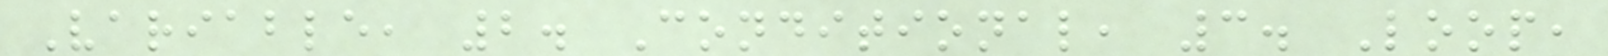Variable, 2. Conditional, 3. Loop,
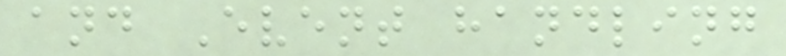and Event handling
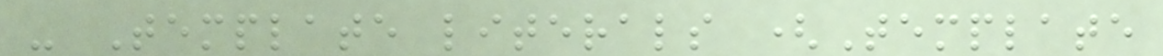- Template literals (Template
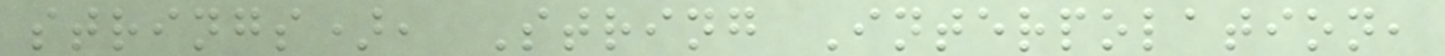strings), String Interpolation,
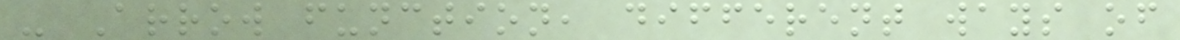- Arrow function, different ways of
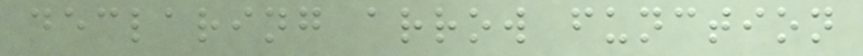declaring arrow function
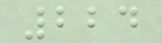224
